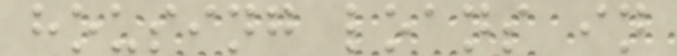housing loans in
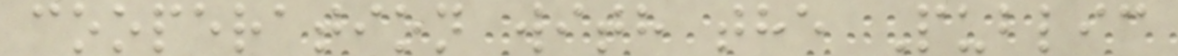cooperation with the Public
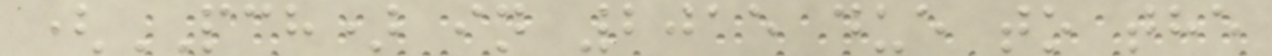(PCH) in 2015 due to the
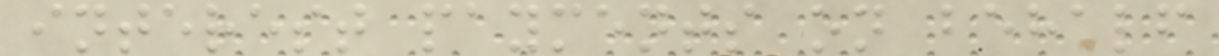interest payments on behalf
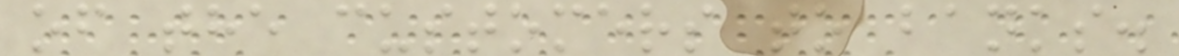of the customers to banks.
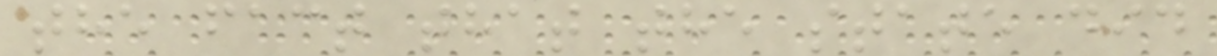the fact that the state did
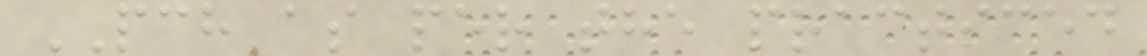PCH as per the practiced
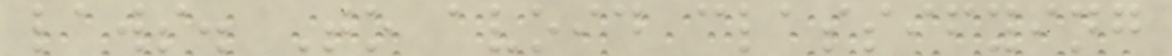laws. To avoid classifying
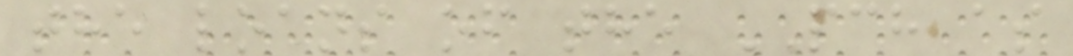the loans of the PCH as
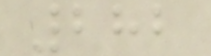282
